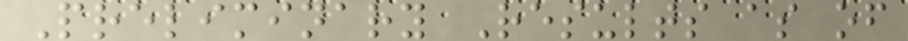Preliminary Results as of
